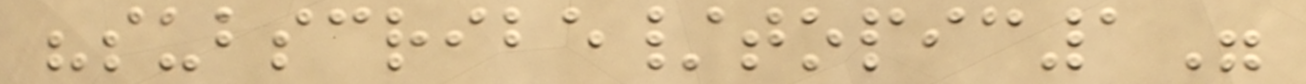"subscribe/topic1"
